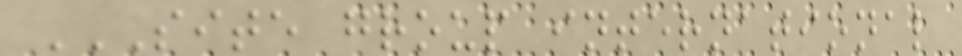SITE GROUP INTERNATIONAL
